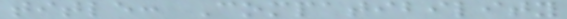title: Compatibility
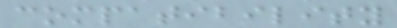compatibility
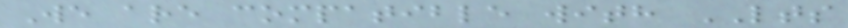We are compatible with LTS
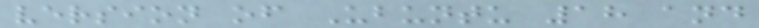version of Ubuntu 18 and
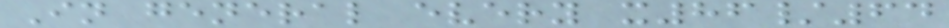In general every x86/64
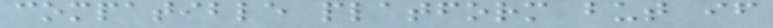compatible platform but if
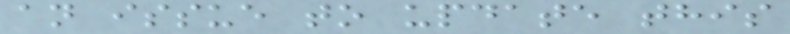an issue to update this
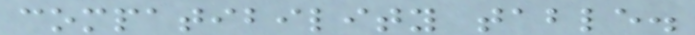compatibility table.
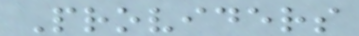Providers
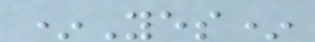*Yes*
